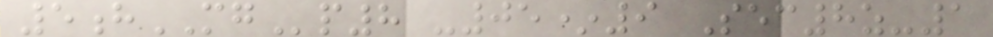5hMGp8 -05*9 Sec8z-1
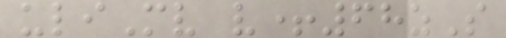uliMv v+68zS
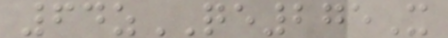64zQE275X
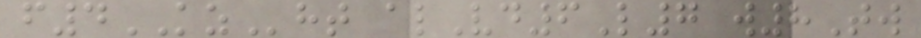f4KZht alVd6L7 w8Tw
